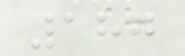187
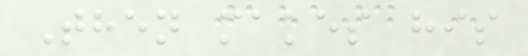Then makes his
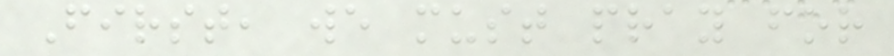First, we must pray for
